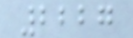2227
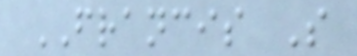FRANCIS S
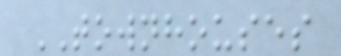TOWNHOUSES
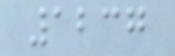1237
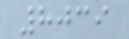8039
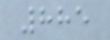885
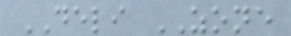DELI ZONE
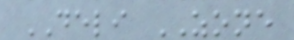DELI ZONE
